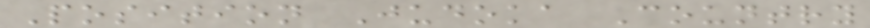Position Judoka Country
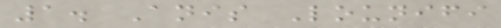1. Anis Lounifi
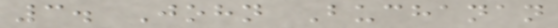3. John Buchanan
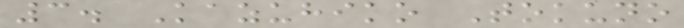3. Kazuhiko Tokuno
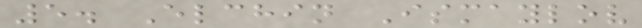5. Elchin Ismaylov
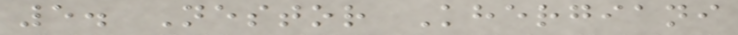5. Nestor Khergiani
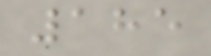185
